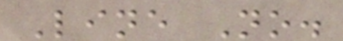Line No.
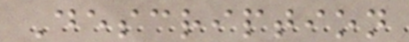Description
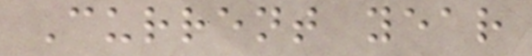Current year
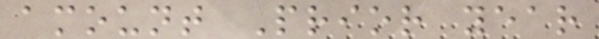amount Prior year
